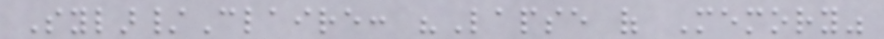Sylar/Claire: "Lapse of Memory"
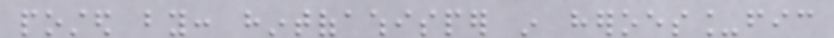posted by: hintofawhisper in heroes_fic
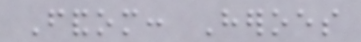Fandom: Heroes
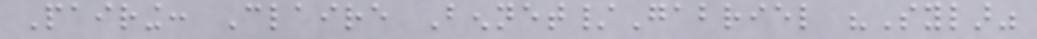Pairing: Claire Bennet/Gabriel "Sylar"
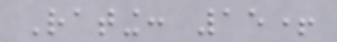Rating: 15+
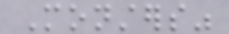Monsters"
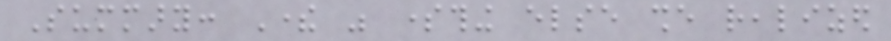Summary: There was something else she realized
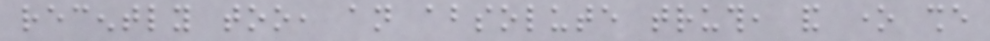recently too, an absolute truth, and one she
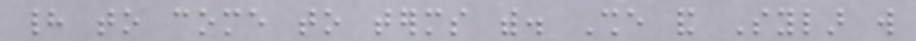had to come to terms with. She and Sylar will
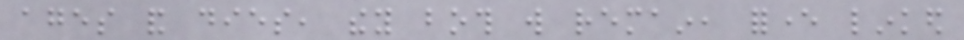ages and dies, they both will remain, forever linked
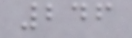246
